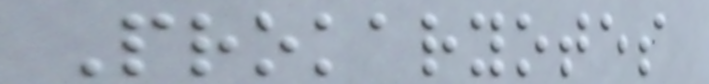Prokaryotes
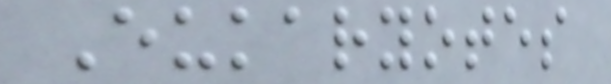Eukaryotes
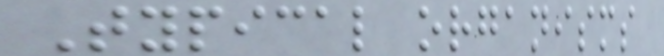Typical organisms
